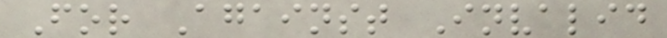For Against Invalid
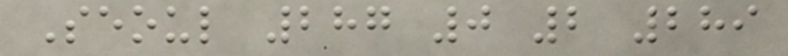Seoul 287 0 2 289
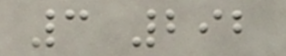3 292
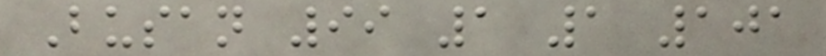Busan 99 1 1 101
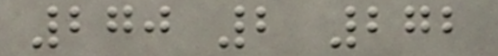270 2 272
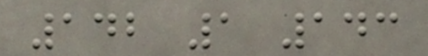142 1 143
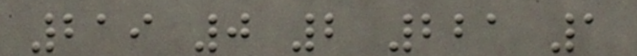219 0 2 221 1
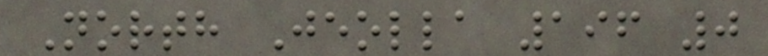North Jeolla 196 0
